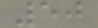50
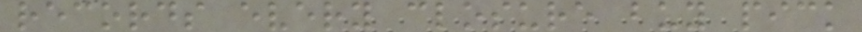records every closure buy pick
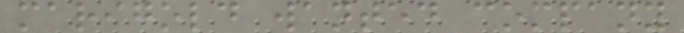marigold wanted company
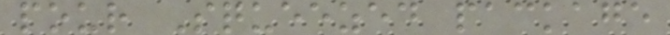pour Squeezed package
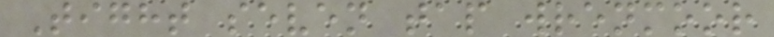Tight seven tap wrenmoor
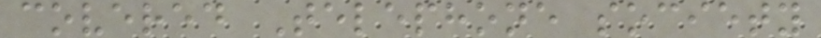covered Telephone society
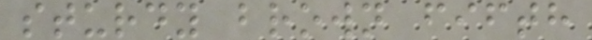sturdy brown fifth
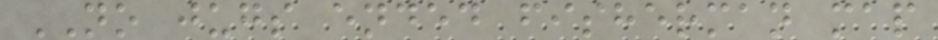NO jugs ended fisherman map
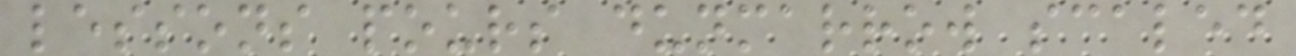lessons pours dunmarrow scaled
